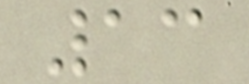13
